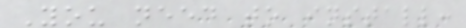You need to install:
